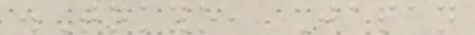.Tokyo, Japan
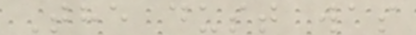The dust was
